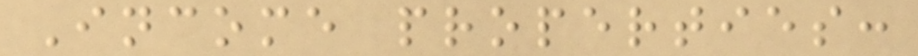Income properties:
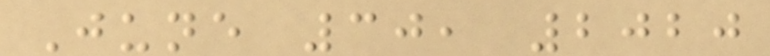June 30, 2020
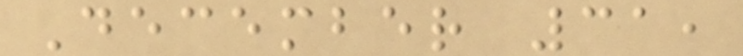December 31,
